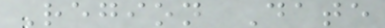Region Date
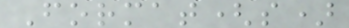Format(s)
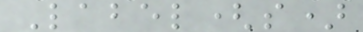Label(s)
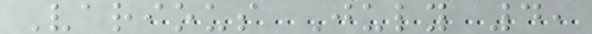Various July 4,
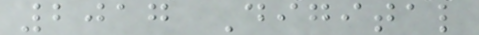2017 Digital
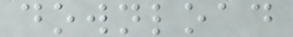download
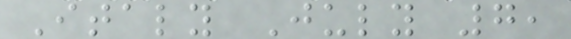Italy July 7,
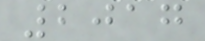2017
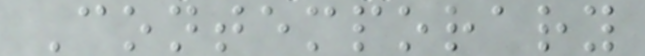Contemporary
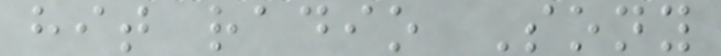hit radio Sony
